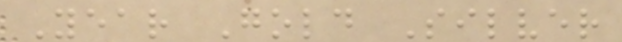Year Gold Silver
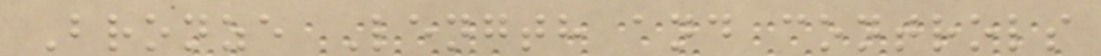Bronze Length and controls
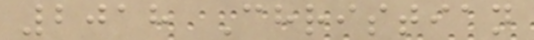2018 Christian
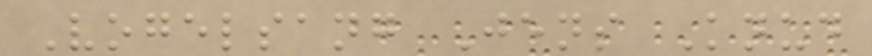Vogelsang Jens Knud
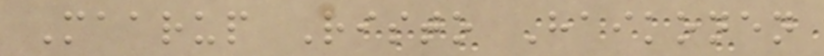Maarup Risto Haikonen
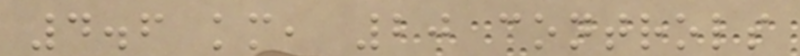4.6 km, 20 controls
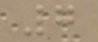7
